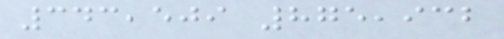343,509 875,932
